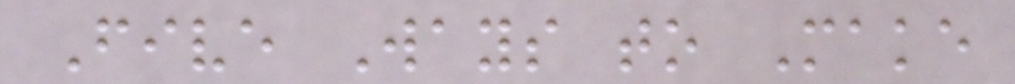Five Ways to Make
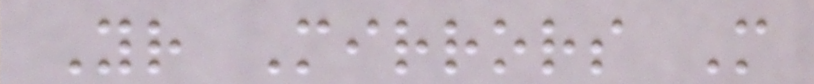Your Mirrors More
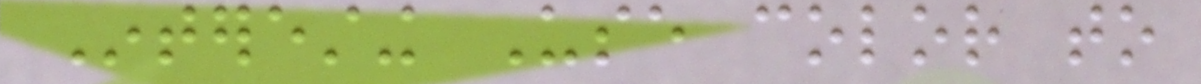Interesting Use color to
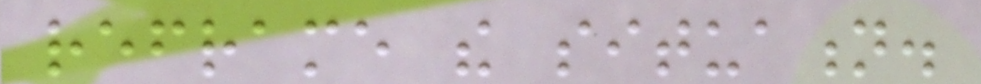reframe the situation.
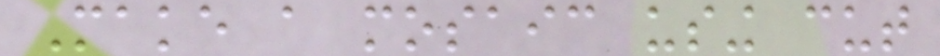Make a mosaic using cut
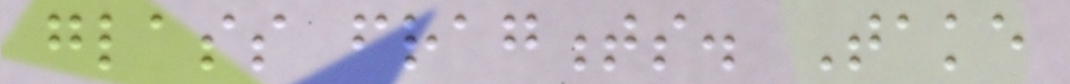glass fragments. Take
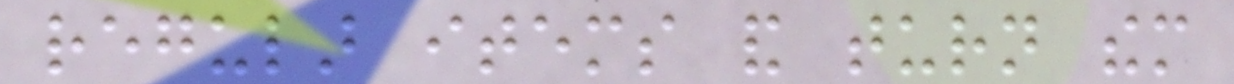regular items and turn them
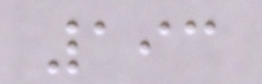193
